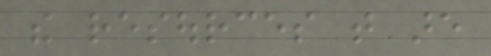the resources that are
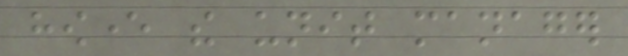however the unit manager
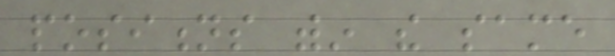positions within the same
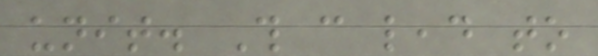unit. This can lead to
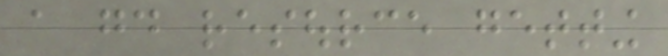a good resource getting
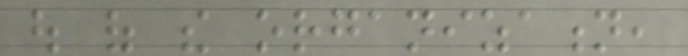out of the organization,
